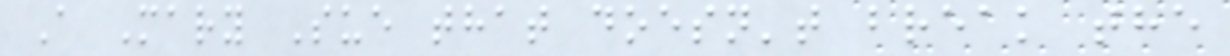A Mary Sue that doesn't break the
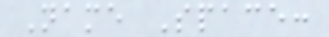Name Space:
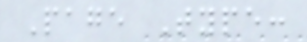Page Type:
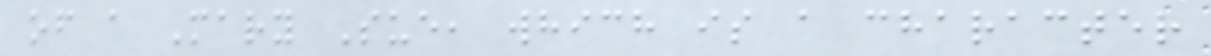of a Mary Sue, which is a character
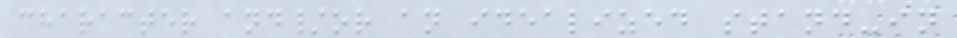character and/or an idealized stand-in
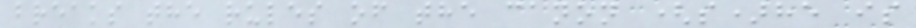breaks the rules of the canon (s)he is
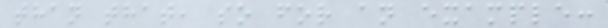than that, so for an example:
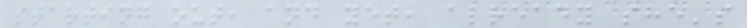starting out, and yet, already she's
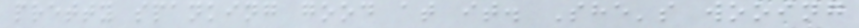pretty spanking good at it. She's wooing
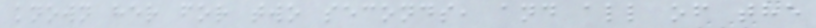known her for two seconds, and all of the
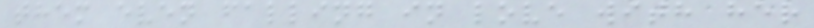them even falling in love with her
